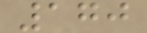170
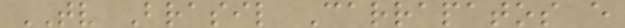TV Brasil Carrapatos e
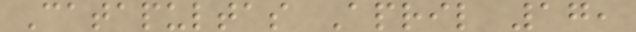Catapultas April 17,
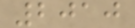2010
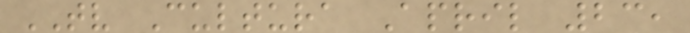TV Cultura April 23,
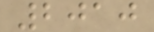2010
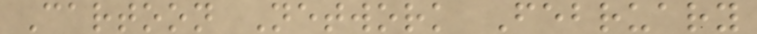Cartoon Network February
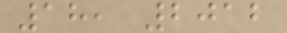18, 2012
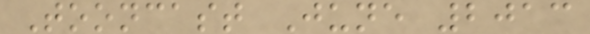Tooncast June 2013
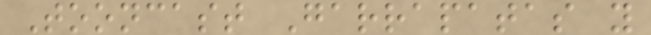Tooncast Garrapatas y
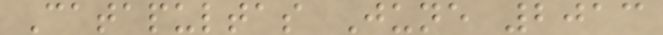Catapultas June 2013
